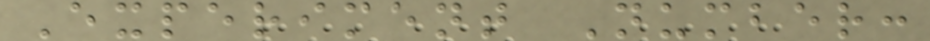Experiment Number:
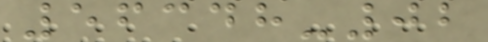56348-02
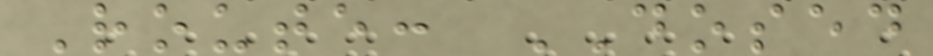Route: DOSED
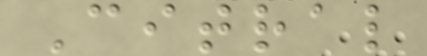Citral
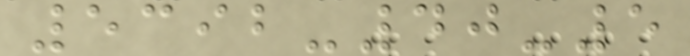5392-40-5
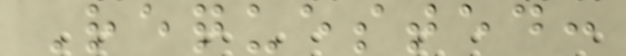Requested:
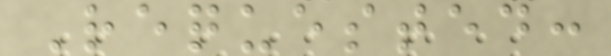Requested:
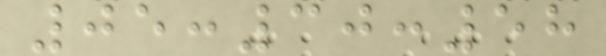05:30:58
